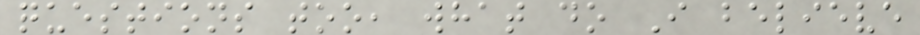questions too, what do I believe
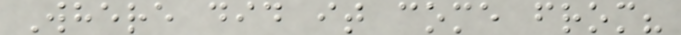Where did it come from?
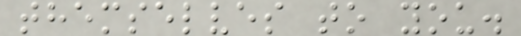themselves to you.
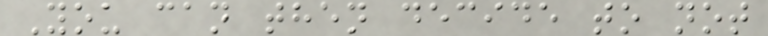You can then decide to not
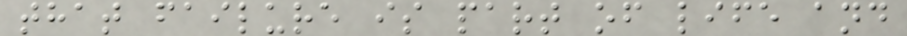that failure is part of life and
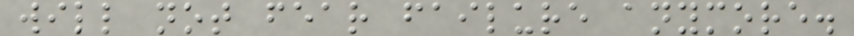will not fear failure anymore.
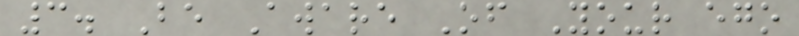3. Be Aware Of Your ego
